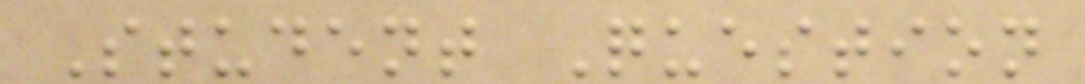Student Question
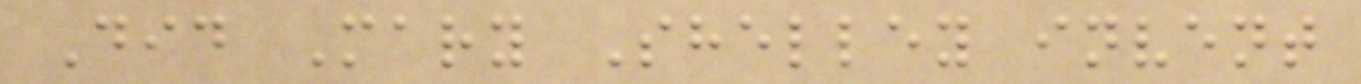Did Mary Shelley invent
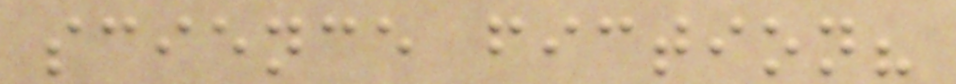science fiction?
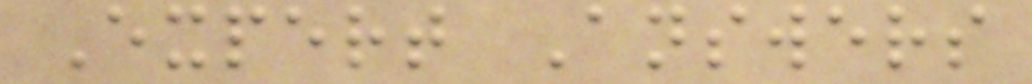Expert Answers
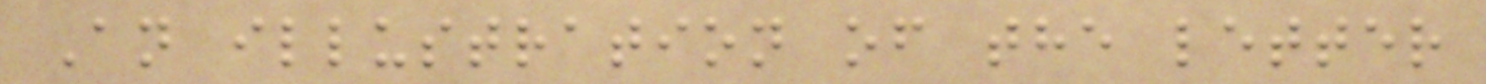An illustration of the letter
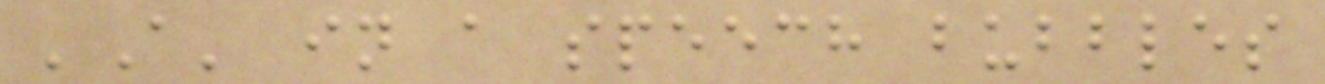'A' in a speech bubbles
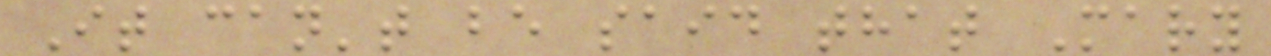It can't be said that Mary
